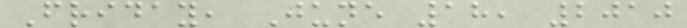Friday, June 18, 2010
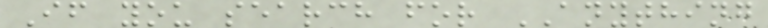If you search for ANYTHING
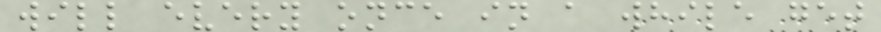will every once in a while get
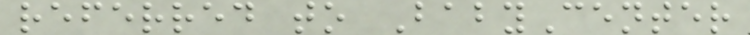referred to BabyCenter
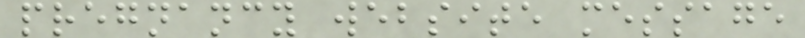pregnancy website message
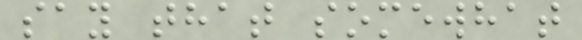say that somewhat
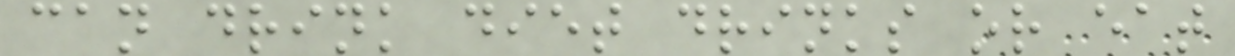can drink diet drinks or eat
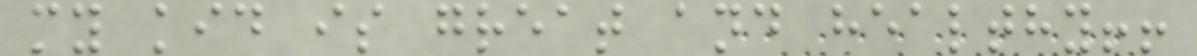my kid is great and healthy!!
